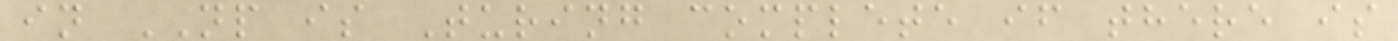in NP is Turing complete if there is
